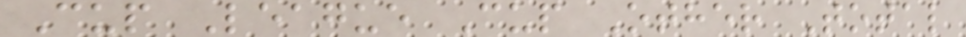Cup League Cup Other Total
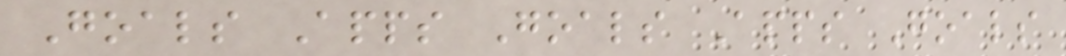Goals Apps Goals Apps Goals
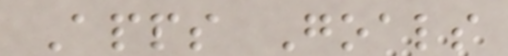Apps Goals
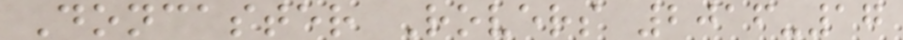Doncaster Rovers 2016-17
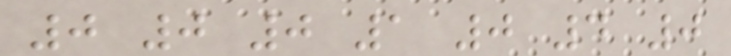0 0 0 1 0 4 0
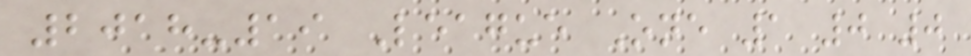2018-19 League One 1 0 0
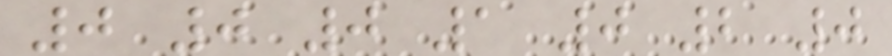0 0 0 1 0 2 0
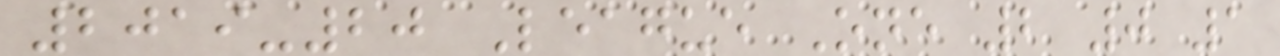2019-20 League One 2 0 1
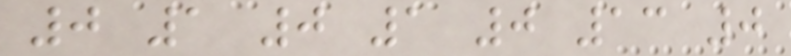0 1 0 1 0 13 0
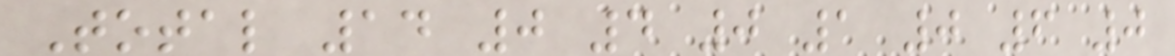Total 14 0 4 0 1 0 6 0
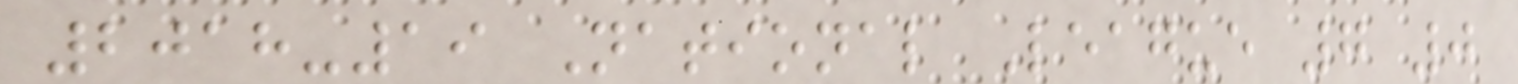2018-19 National League 7 0
